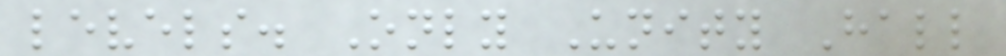levels. Only Unity Hall
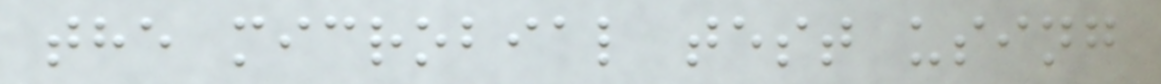the microbial test using
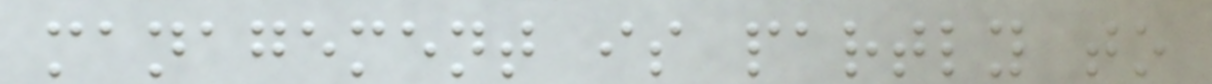management is partly to
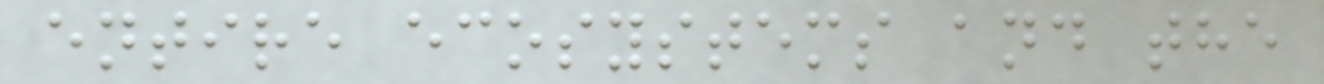entire ecosystems and the
